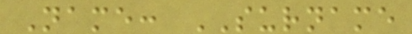Name: SURNAME
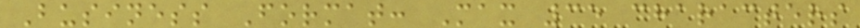Business Format: Max 35 characters
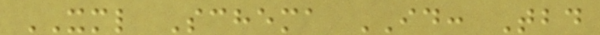XML Schema ID: Tbd
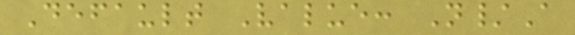Default Value: N/A
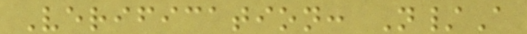Verification: N/A
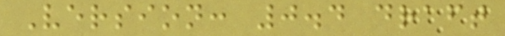Version: 0.4 draft
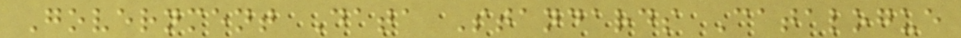Government Data Standards Catalogue
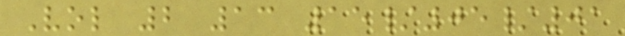Vol 2 13 15/05/01
